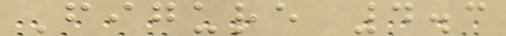Figure 4.3
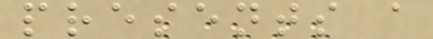presents a
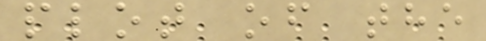plot of the
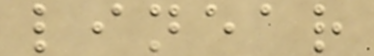linear
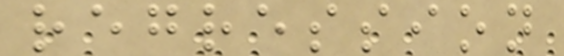regression
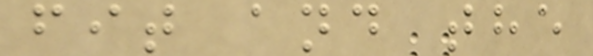fit and the
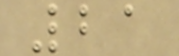21
